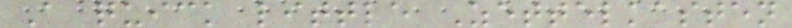A quick little Zettelkasten
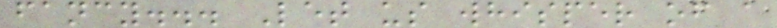fancy... Let us whisper of a
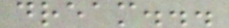dream...
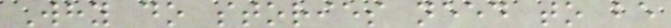Why do stories need to be
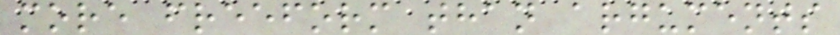more freeform than arguments
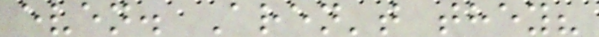even. Aren't they?
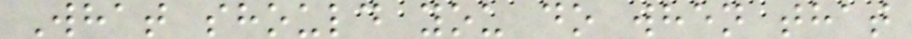What should you do when that
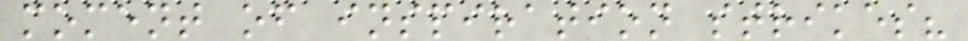moment of inspiration strikes?
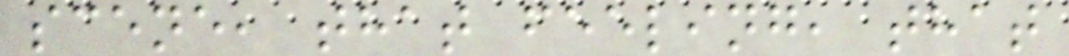scene, that feeling, that
